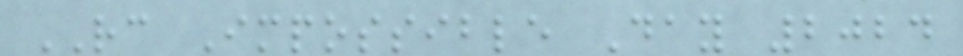RC Impossible Day 2024
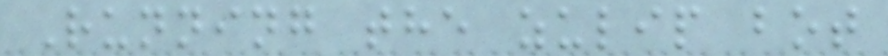Running the zulip bot
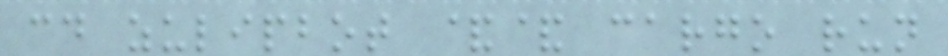cd zulipbot && cargo run
